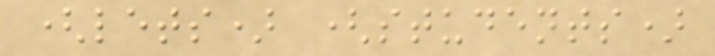(lets) (students)
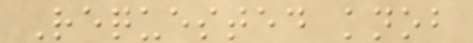Requested knob
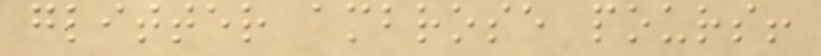glitter ambrose pours!
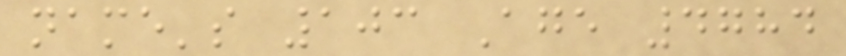name's 103 Age 4784
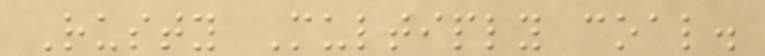Rusty Multiply coal.
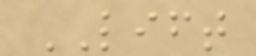LIFT
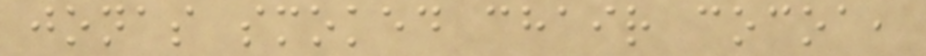jonas smoked chair cocoa,
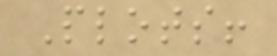Plots!
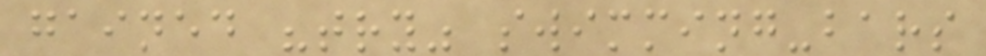gained "try" swimming-bars
